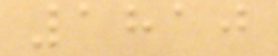1810
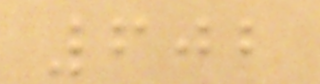602
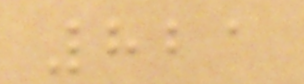821
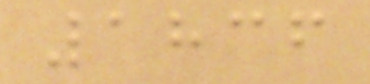1836
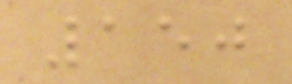150
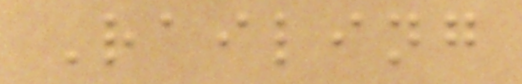Railing
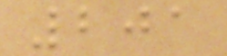201
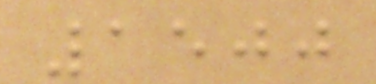1500
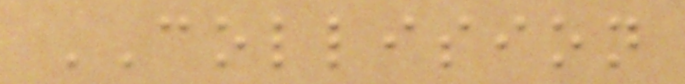COLLISION
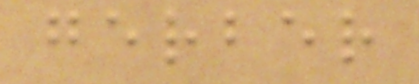gerber
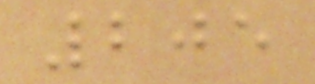205
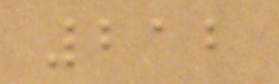212
